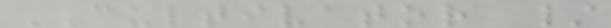CULTIVATOR /
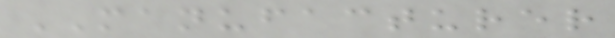MANUFACTURER
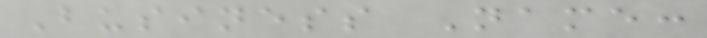Business Name:
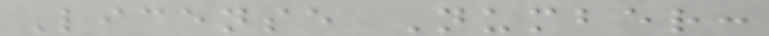License Number:
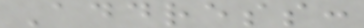Address:
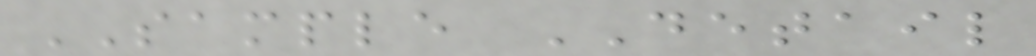SAMPLE DETAIL
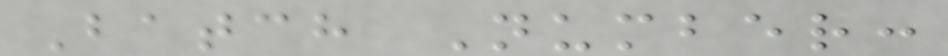Batch Number:
